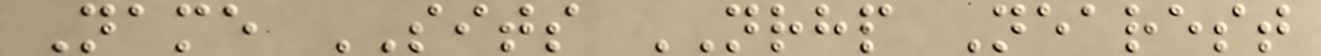Name SITS NRHP Nearest
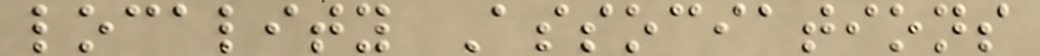locality Associations
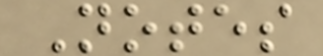Notes
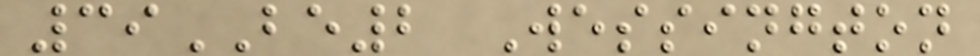39BE2 Wessington
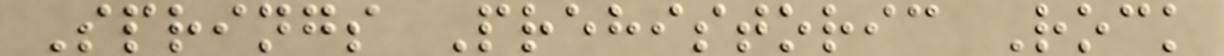Springs Prehistoric Rock
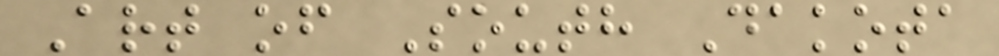Art of South Dakota
